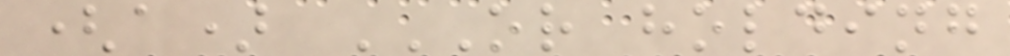(a) OR HOLDING
